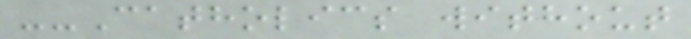--Catholics without
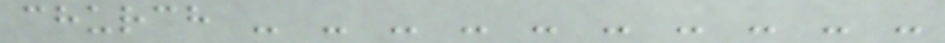church - - - - - - - - - -
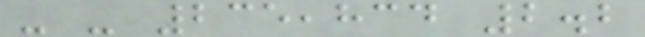- - 235,834 2.2
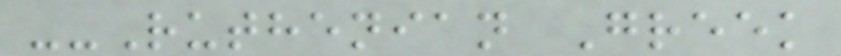--Ruthenian Greek
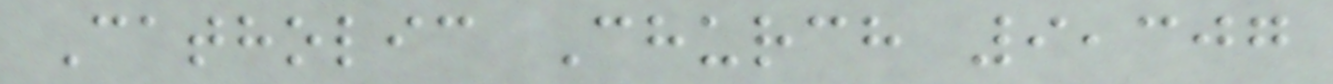Catholic Church 9,307
